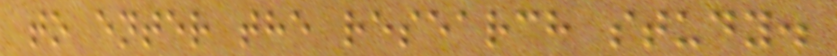to enter the research study.
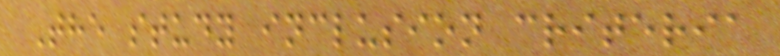The study inclusion criteria
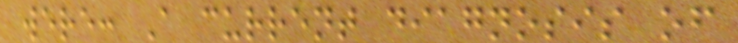were: A current diagnosis of
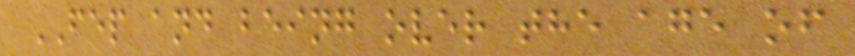FEP and being over the age of
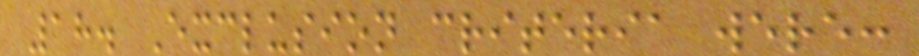18. Exclusion criteria were:
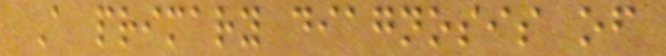A primary diagnosis of
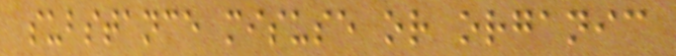substance misuse or organic
